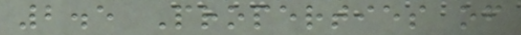2.5 Properties of
